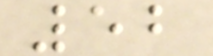52
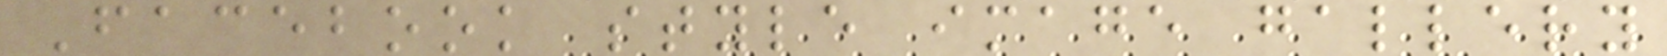Facebook style image gallery
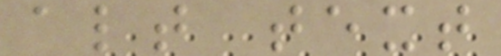alt text
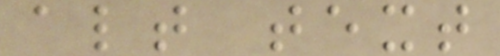alt text
